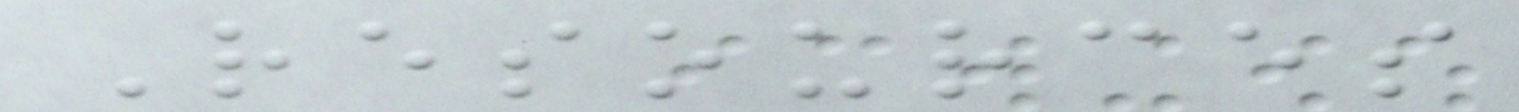Resources
